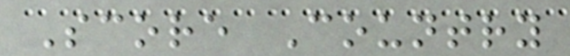Score Country
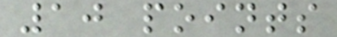10 points
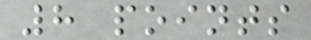8 points
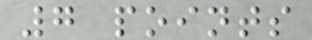7 points
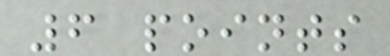6 points
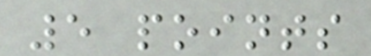5 points
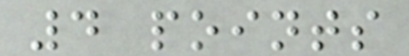4 points
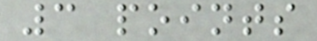3 points
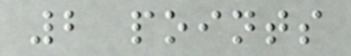2 points
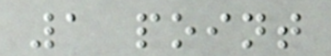1 point
